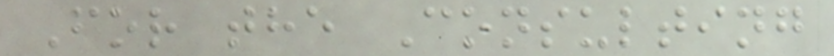For the Consulting
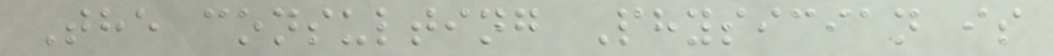The consulting Physician is
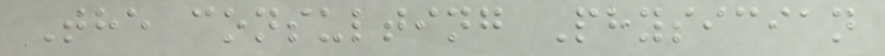The consulting Physician
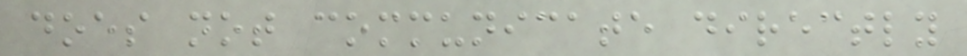does not communicate directly
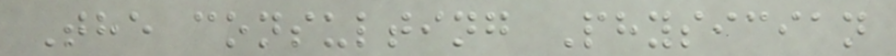The consulting Physician
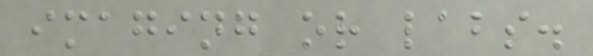imaging or labs.
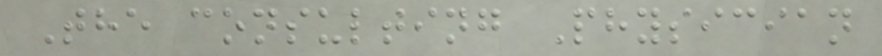The consulting Physician
